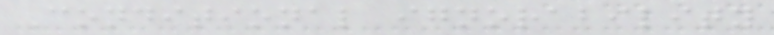Conditional ignorability
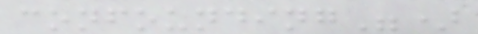confounding")
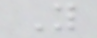Y
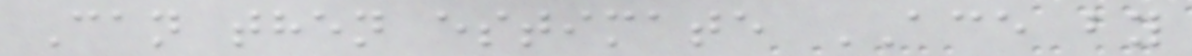Can then estimate ACE by
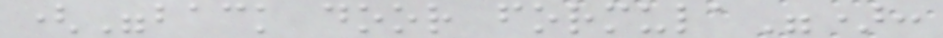("back door formula"):
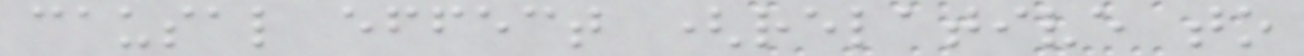causal effect (relative to
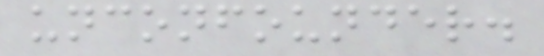unconfounder.
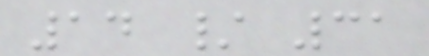14 / 31
